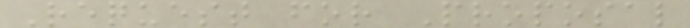Request for Proposal
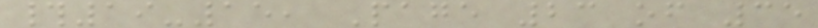#19-15, Page 23 of 35
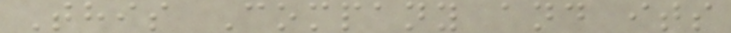This Company and its
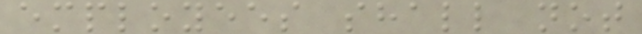employees shall not
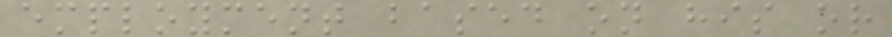employment based on his or
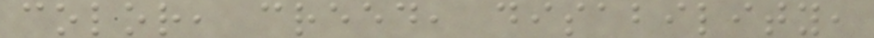color, creed, disability,
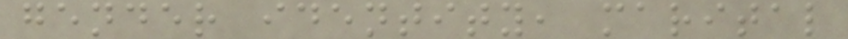gender identity, marital
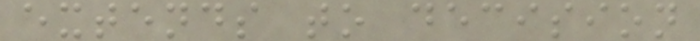extends to decision
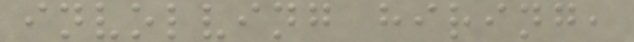involving hiring,
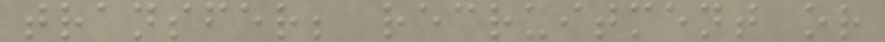transfer; recruitment or
